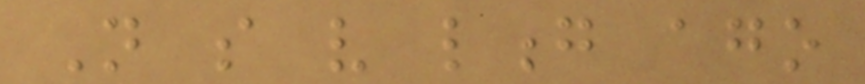Not so very long ago
